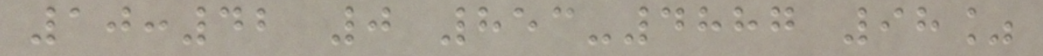10:42 0 853-4887 98%
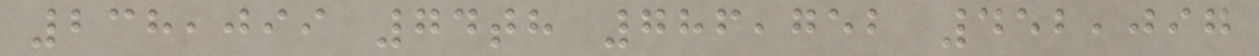238,099 74th 786,752 452,097
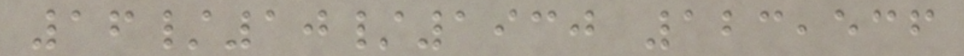16/10/1930 123,536
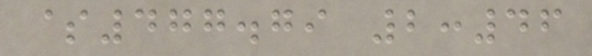$477.79 2:46
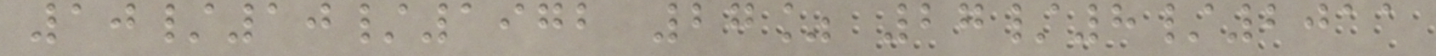10/10/1972 27% 27/8/2011
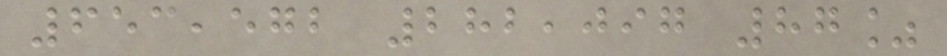653,572 282,097 87%
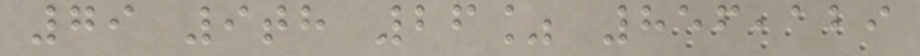79 9th 26% 856,129
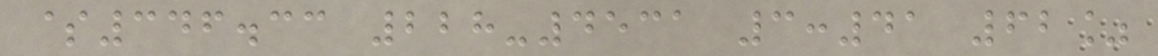$346.33 228-4531 3:41 62%
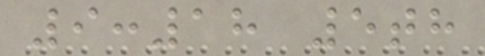9:18 5th
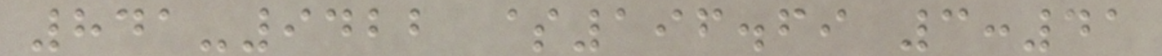841-9422 $196.69 3:41
